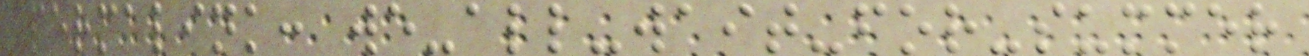permalink: we-all-wait-for-summer
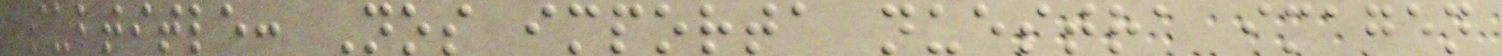subtitle: Nos importa nuestra imagen
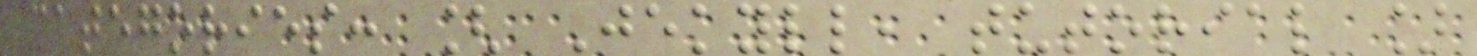categories: [ Jekyll, tutorial ]
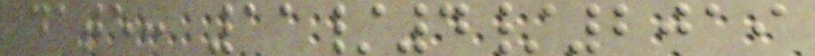date: 11/4/2019
